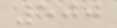500
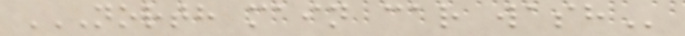NORTH MAIN CAR WASH
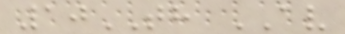10TH AV
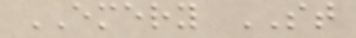EMERY ST
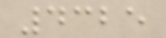4325
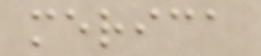merica
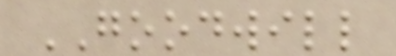GOODWILL
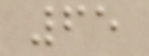65
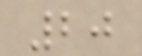20
